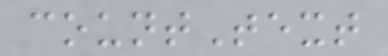countText
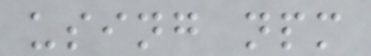using npm
